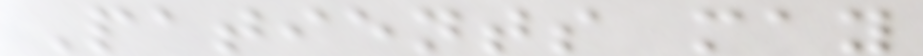Patients may
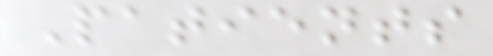Patients
